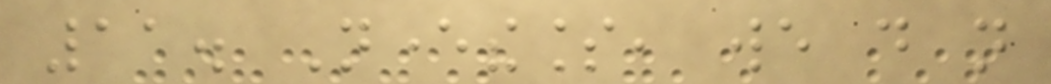11. Nevertheless, we do not
